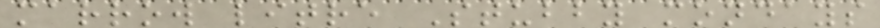marrow litre Stubby mondays
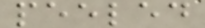peeled
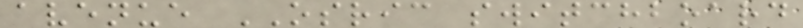avenue OSRIC switchboard
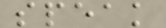speak
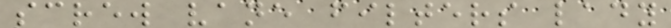screw vane filters lady
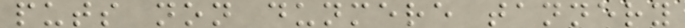puts non dunmere tannery
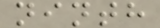ninth
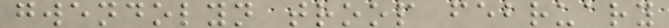gwendolyn troop february
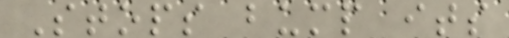Stops bump its
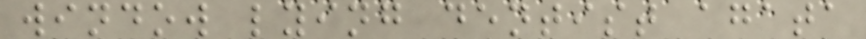window lying dentist agata
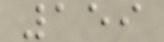159
